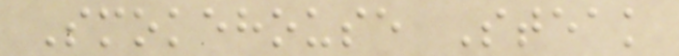Smokehouse Steak
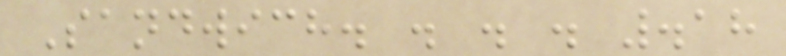Sandwich. . . . .18
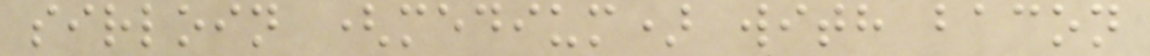sirloin (medium) with bacon
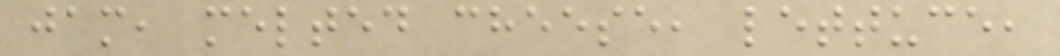jam, melted cheese, lettuce,
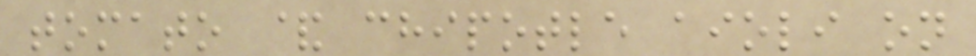tomato & chipotle aioli on
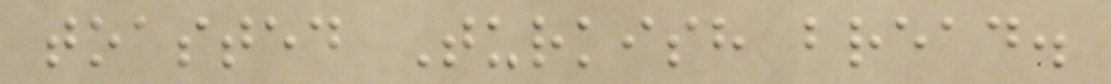toasted Turkish bread.
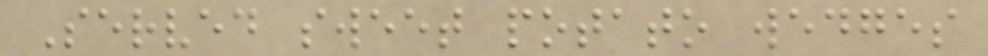Served sweet potato wedges
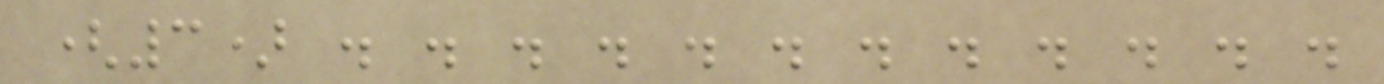(3) . . . . . . . . . . . .
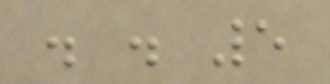. . 5
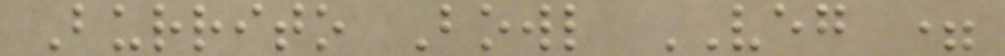Burrito Bowl VEG =
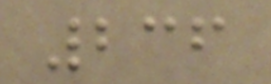236
